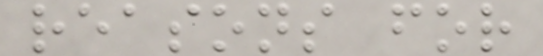reasons for
